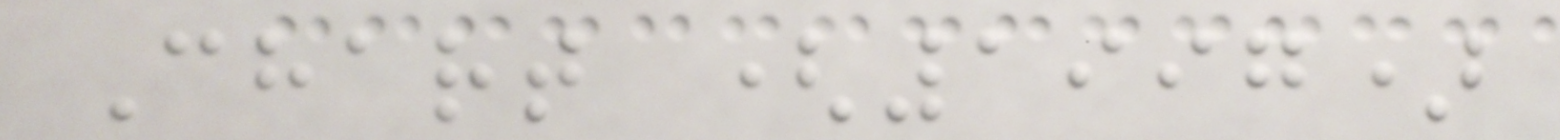Chart (1997)
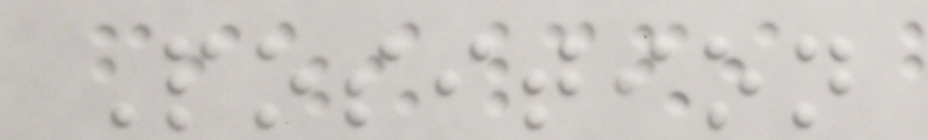Position
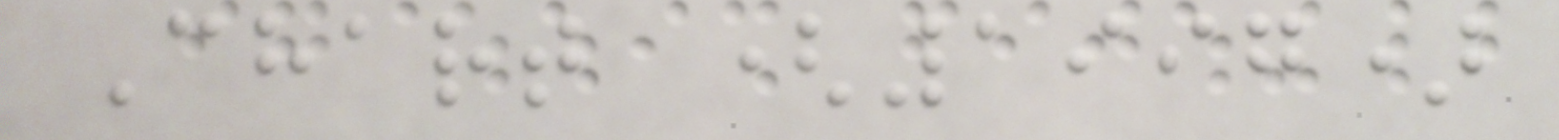Chart (1997)
